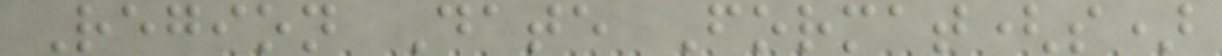Region Date Format(s)
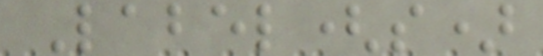Label(s)
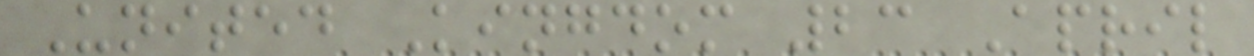United Kingdom 23 April
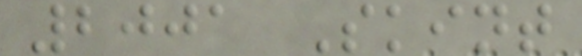2001 Skint
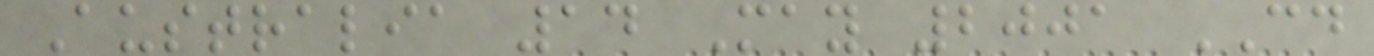Australia 14 May 2001 CD
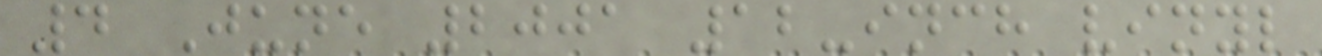4 June 2001 12-inch vinyl
